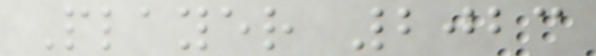Player 2023
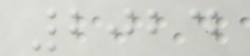2024
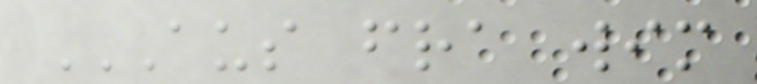AUS FRA WIM
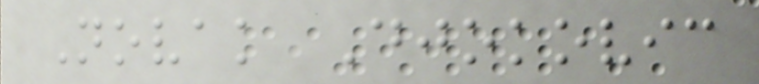Novak Djokovic
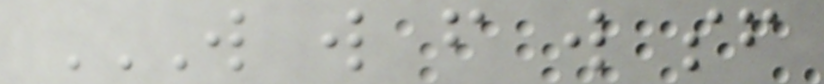W W F W SF
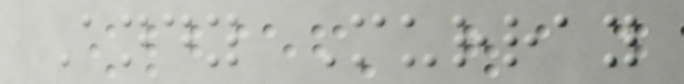Andy Murray
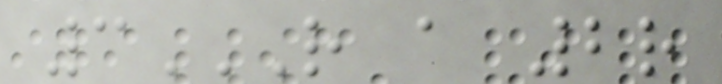3R A 2R
